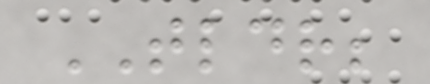TLDR;
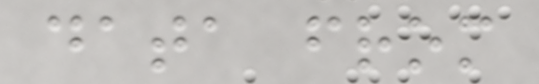data from
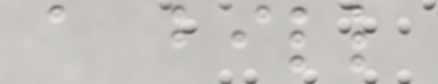a bill
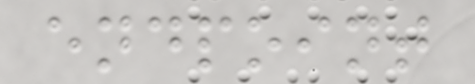endpoint
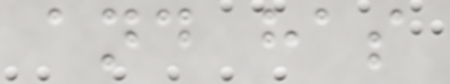and has
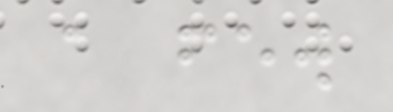a few
